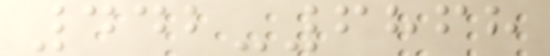442-6868
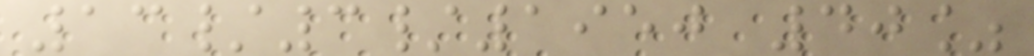13/3/1950 40%
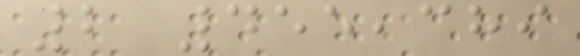2 455,389
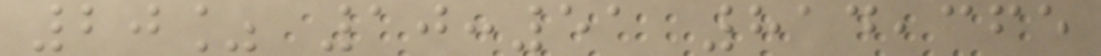20% 10:51 814,365
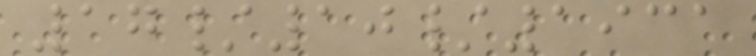17/10/1931
